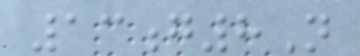13g8N
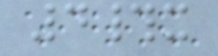4#x
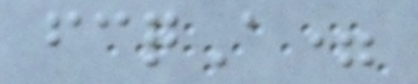fcqA=
